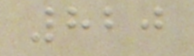820
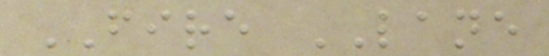FIRE LANE
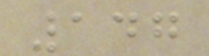147
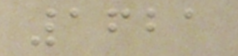1621
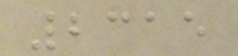2315
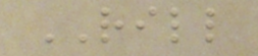RILL
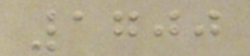1700
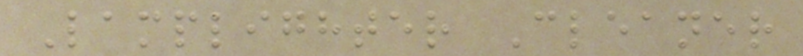Lamplighter Cleaner
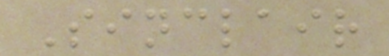Sinclair
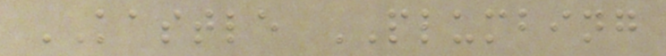KASTLE PLUMBING
